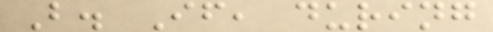B. If, during
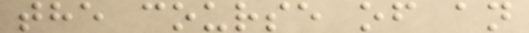the course of an
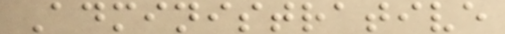Administrative
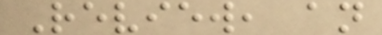Review, an
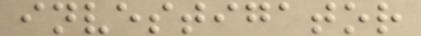investigator
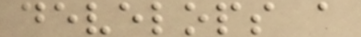develops a
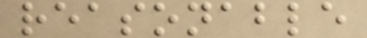reasonable
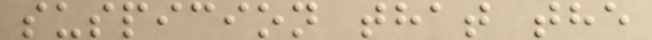suspicion that the
